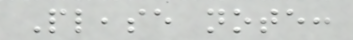Please note:
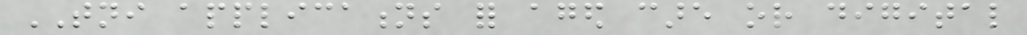TNI applications for aged care or digital
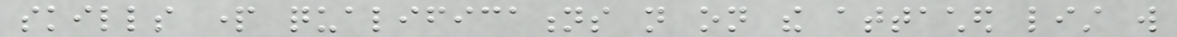skills part qualifications not on the attached list will
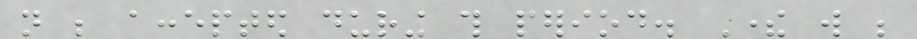not be accepted during this period. There will be
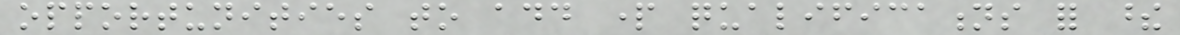opportunities to add part qualifications for these
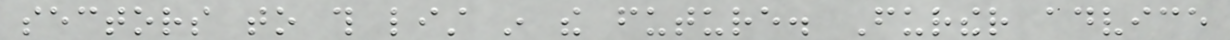sectors to this list in the future. Further advice
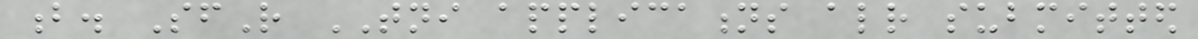b. SfR TNI applications already submitted
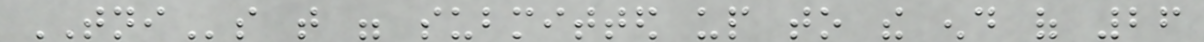TNIs that were submitted up to the end of 26
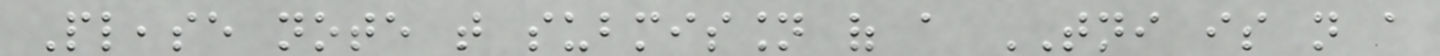Please note that submission of a TNI is not a
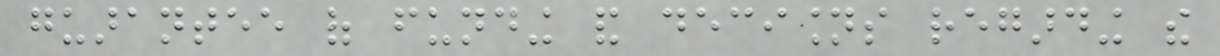guarantee of funding and decisions regarding the
